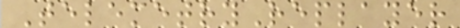TelemetryReplayer
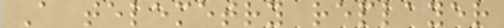A telemetry replayer
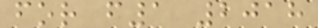for f1 2018
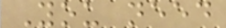You need
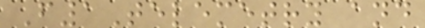F1Telemetry and
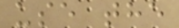use the
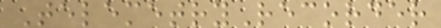TelemetryRecorder
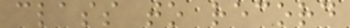class to record
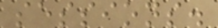sessions.
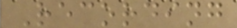Recording
